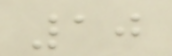10
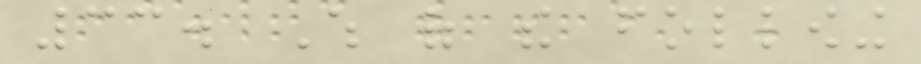33. Which of the following
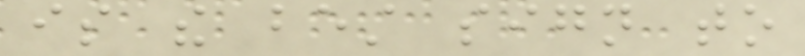is the best sign to
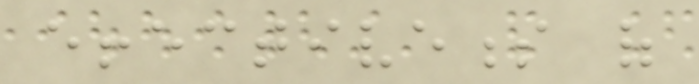effectiveness of
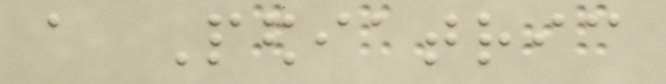a Pediatric
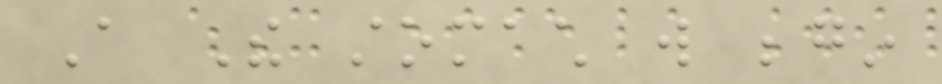A The stomach will begin
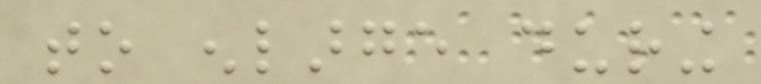to enlarge during
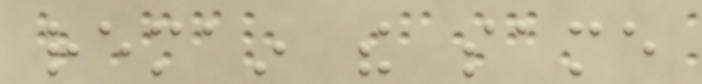remain the same
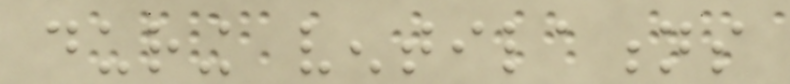during ventilations
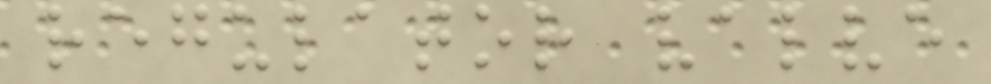regulator valve
